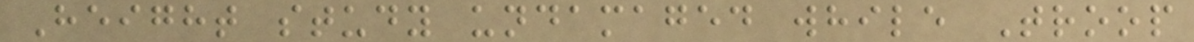Height study undamaged while Troop
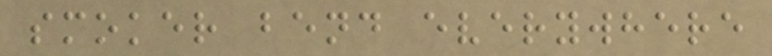smoker bend everywhere
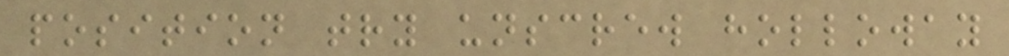position try unscrew holloway
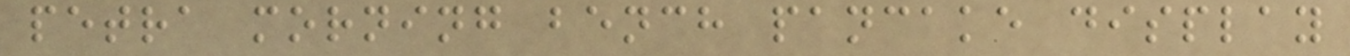petra morning bench pancake display
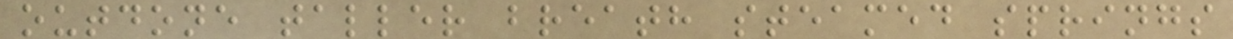outdone taller breath steamed springs
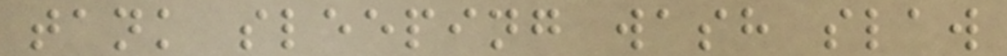tank sleeping wash slaw
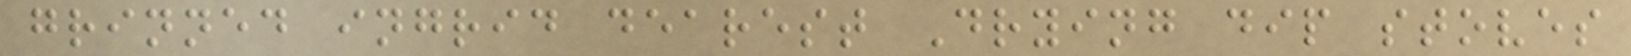grinned ingrid dearest Drying dip stoves
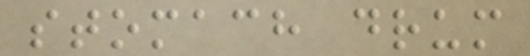stomach drum
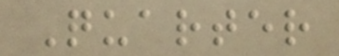Quarter
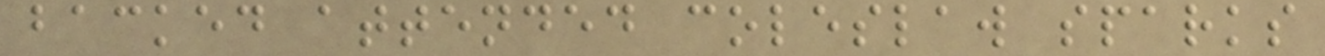backed attended coleslaw sparks
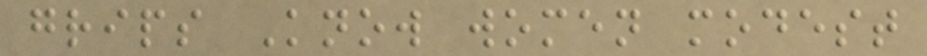grips Know women modest
